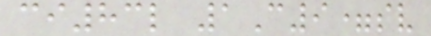ci83l 1C9=sv
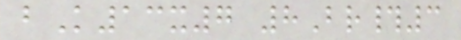bK13x7 8Br#3
